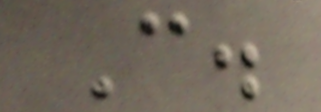C.
